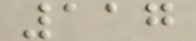117
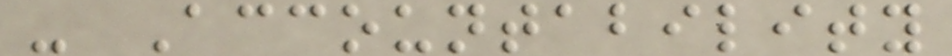- Accountability
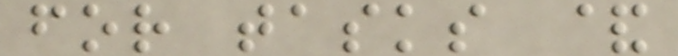for tasks &
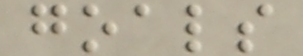goals
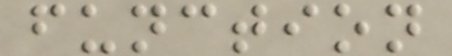function
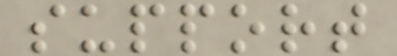support
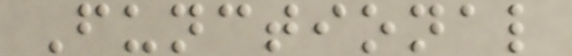Functional
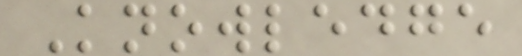Knowledge
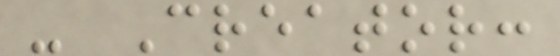- Creator:
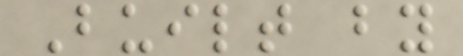Built by
